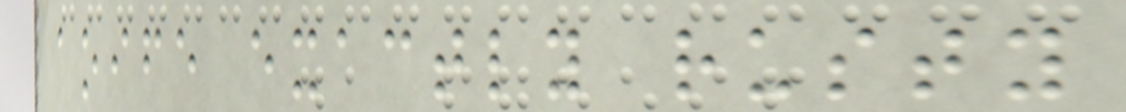aoife exactly rusty
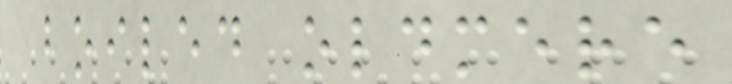boiled oldmere
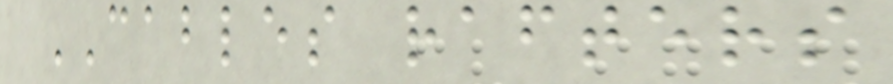CABLES rafters
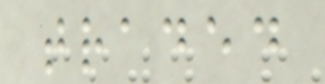traded
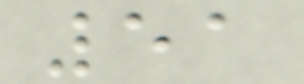51
